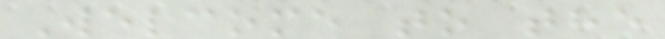Welcome to the
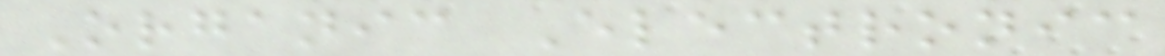Organic Electronic
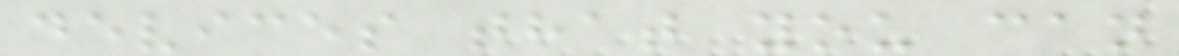devices that you can
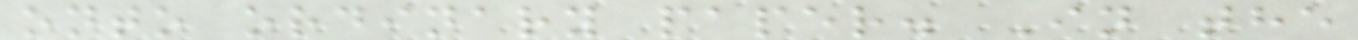onto ordinary paper. In the
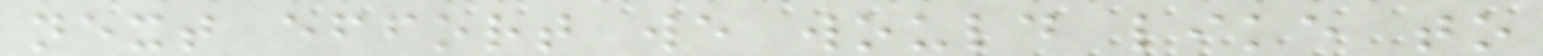next effort we would like to
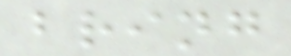bring
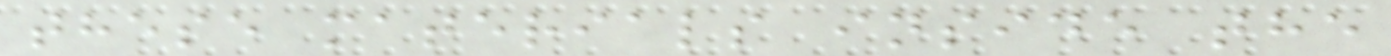these materials inside the
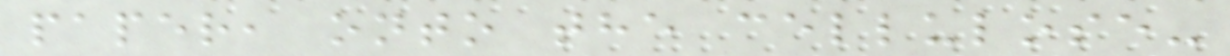paper, onto the cellulose-
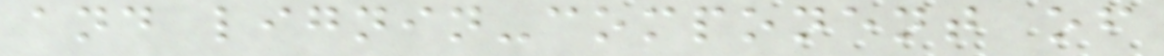and lignin-component of
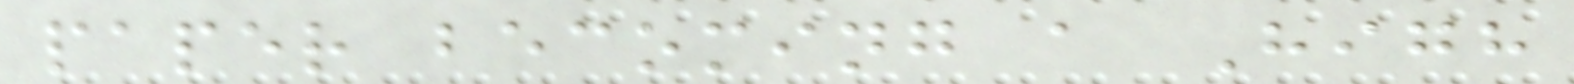paper becoming a High
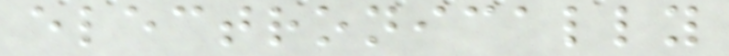electronically
